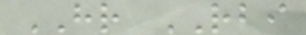HR RBI
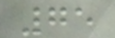75
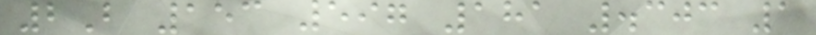2B 153 597 181 .303 1
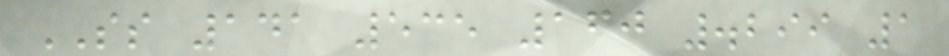SS 141 535 160 .299 1
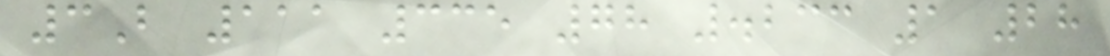3B 111 335 78 .233 1 28
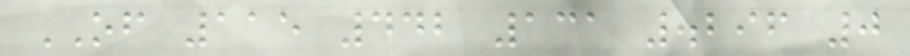OF 115 442 131 .296 0
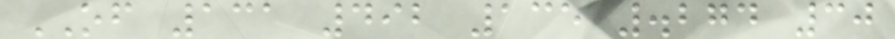OF 131 492 135 .274 30
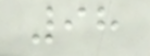98
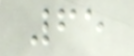65
